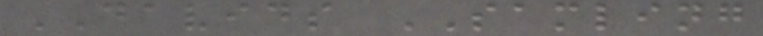DAVIDS SAMLING
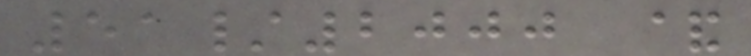51/2000 &
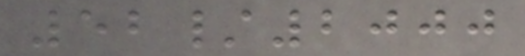52/2000
